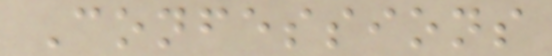Confessions
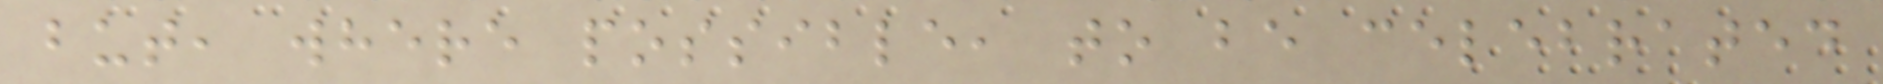but, where possible, to be celebrated
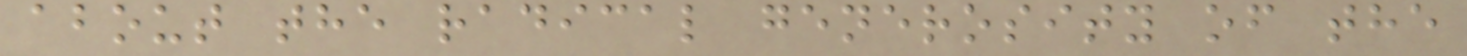about the radical generosity of the
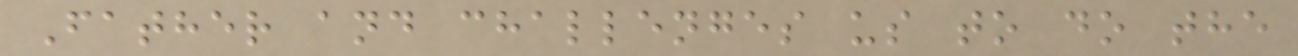Father and challenges us to do the
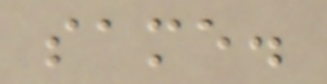same.
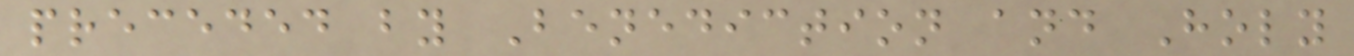preceded by Benediction and Holy
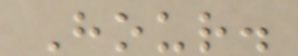Hour.
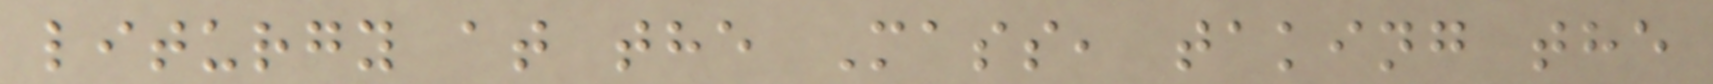liturgy at the Mass, taking the
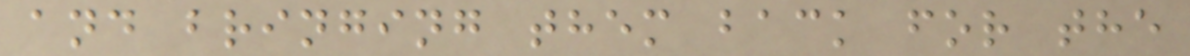and bringing them back for the
